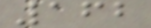162
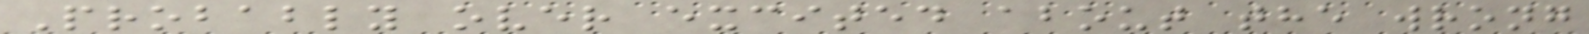Probably over excited about the wrong
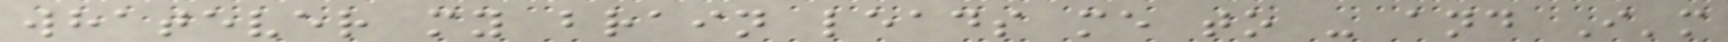whatever my brain leads me to - and I'm
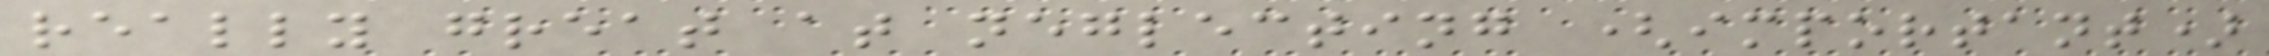really great at neglecting (important)
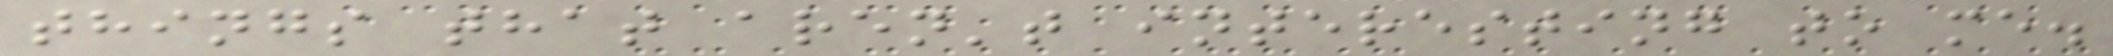things that aren't interesting to me.
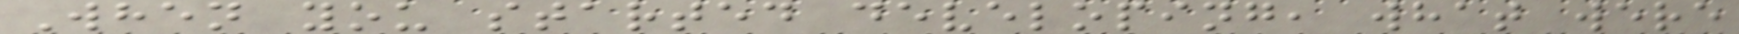When you started developing, what were
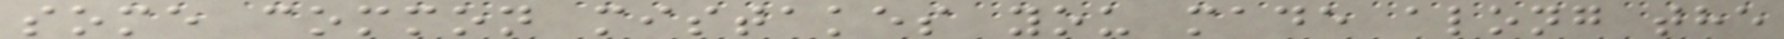some common mistakes you made along the
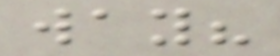way?
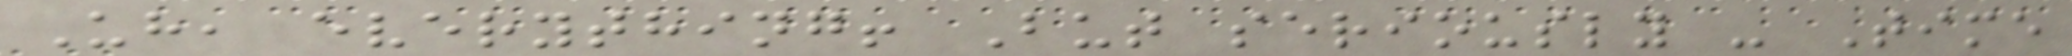Uh, everything! But seriously - Time
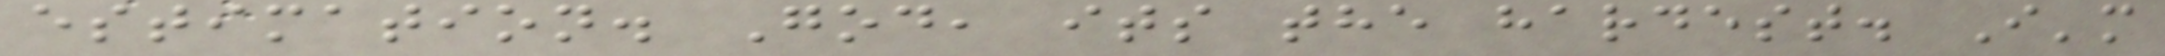estimation. God, its the hardest. I'm
